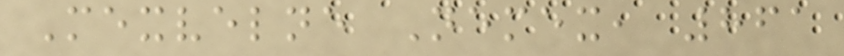Mexvelne Nemex, 861
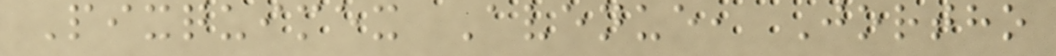Pixquimex Avenue, Jortho
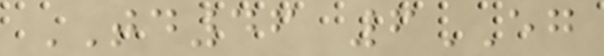TD46 6EG
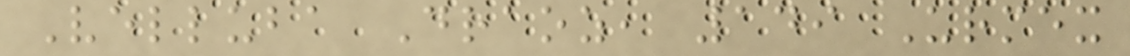Velluba Draoz, 149 Urmex
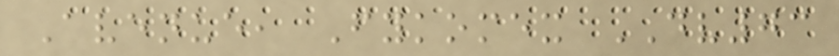Avenue, Fykomex DV73
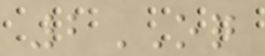2OQ
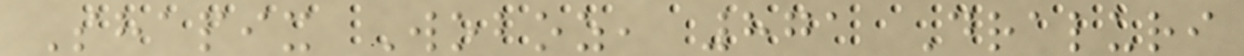Shapix Woboz, 871 Draluri
